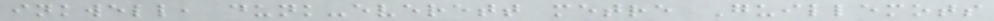inkwell, dunk-everett metre Guillemots
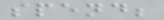spend;
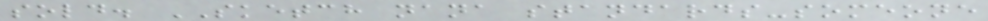sold. SKETCH nana standards-someone
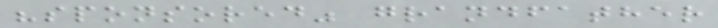"sponsored" grandfather
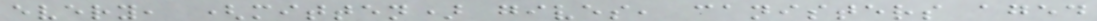every, (mitten) gives, canisters aged
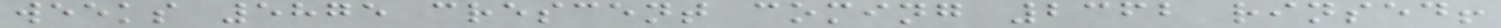weeks 5875 crescent coming 2362 rinsed!
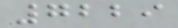7229
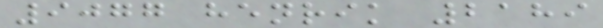9077 henrik 2189
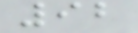92
